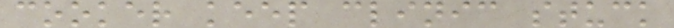cooker keep clinic stuck
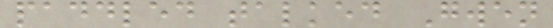paddled talked Gwen
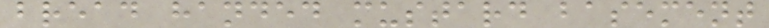bread handed mustard basement
